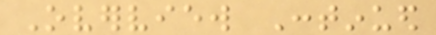Overview Continued
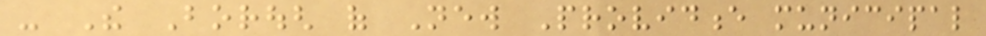- The Borough of New Providence municipal
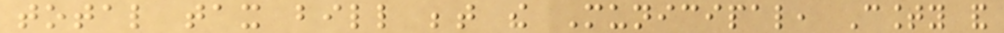total tax bill between the Municipal, County and
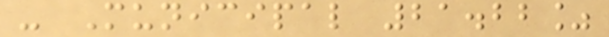- Municipal 21.22%
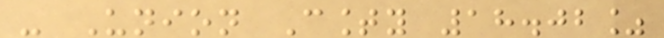- Union County 18.02%
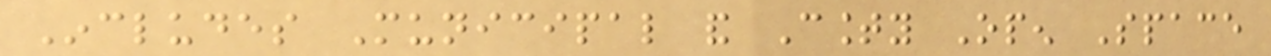Includes Municipal and County Open Space
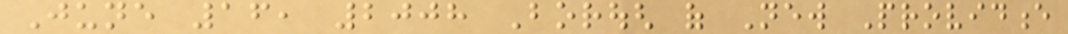June 16, 2008 Borough of New Providence
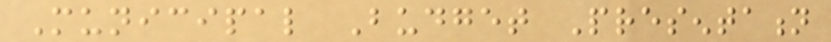Municipal Budget Presentation
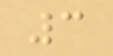3
